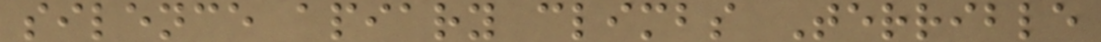silence apiary climbs Terrible
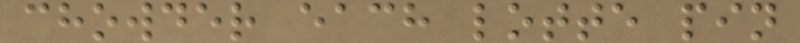chowder each lotte pin
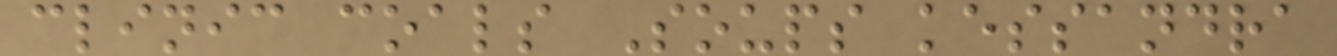clinic coals Soups kessandra
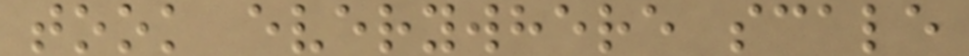took everywhere scale
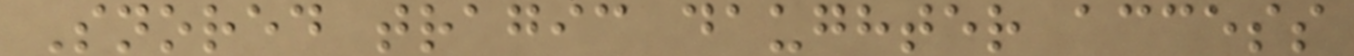Snored tragic daughter access
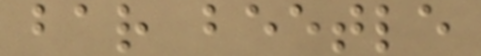bar beetle
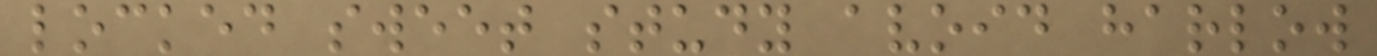locked sweet study avoid harlow
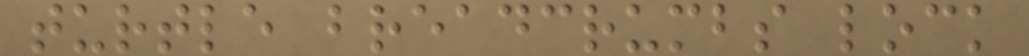turtle breadcrumbs lock
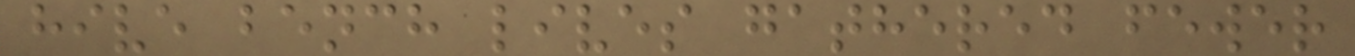hive bench lives gathered fewer
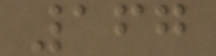167
